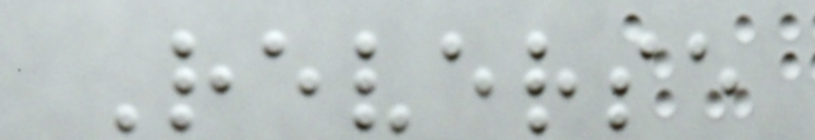Reverse
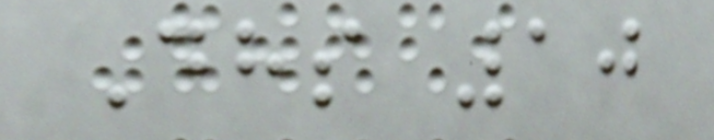Dhs 10
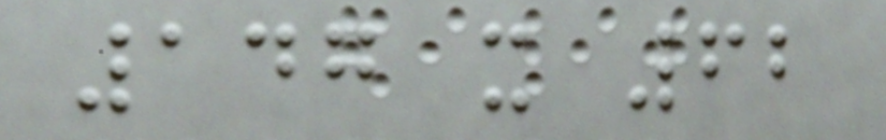147 x 62
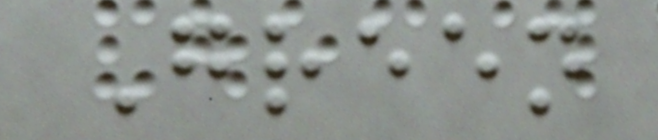Green
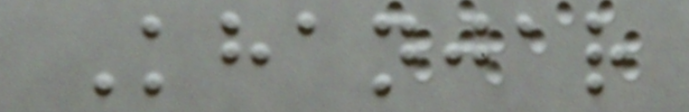Khanjar
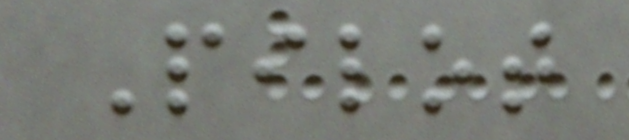Pilot
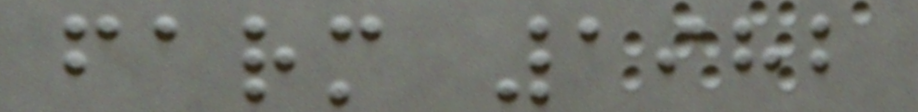farm 1982
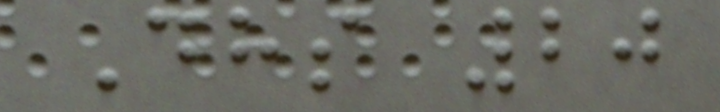Dhs 20
